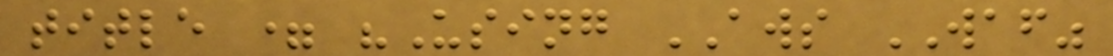title = "Using AWS WAF"
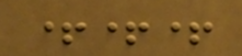+++
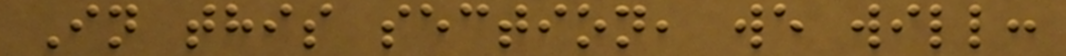In this section, we will:
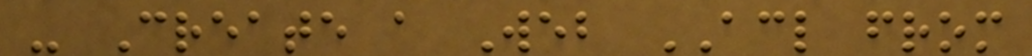- Create a Web ACL from
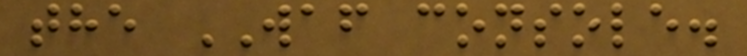the WAF console.
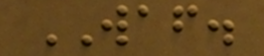WAF.
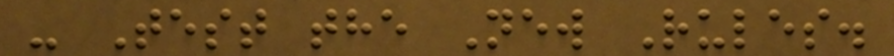- Test the New Rules.
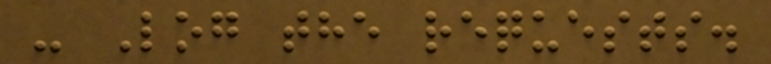- Log the requests.
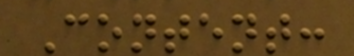Content:
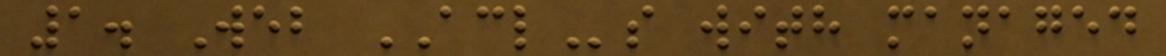1. Web ACLs with managed
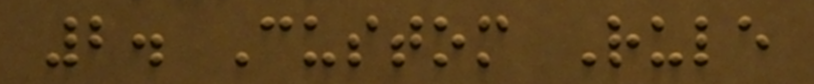2. Custom Rule
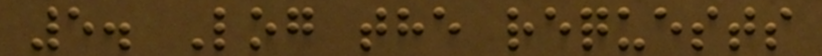5. Log the requests
